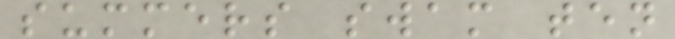summers swam ten
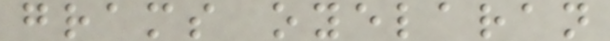grams oyelaran
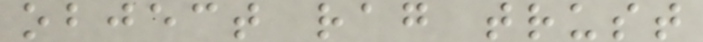object rag trust
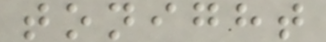tonight
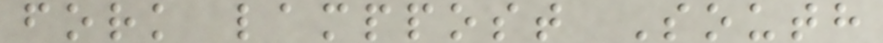fork lamppost South
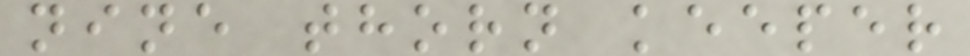nine thorn keeper
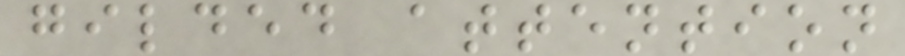gilded attention
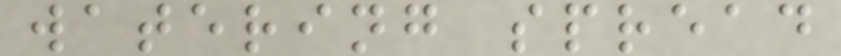watering spread
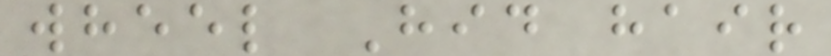wheel Hid hair
